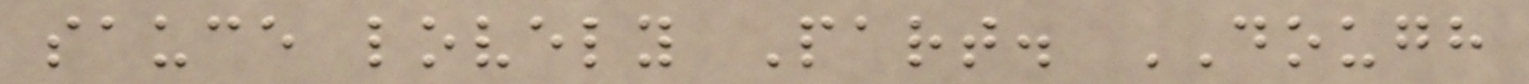sauce lovely Part. DOUGH
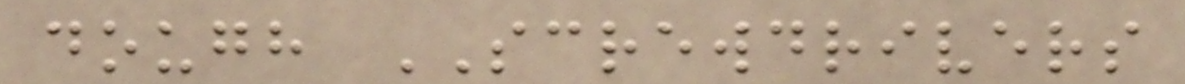dough SCREWDRIVERS
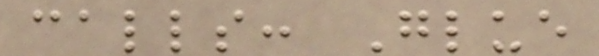calls: Glue
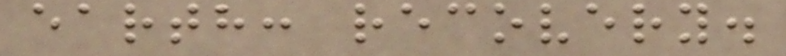earth: recovery.
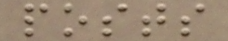posts
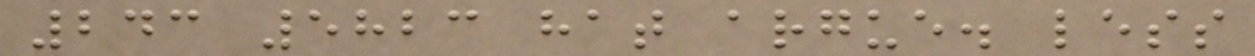243 5823 hat argue. less
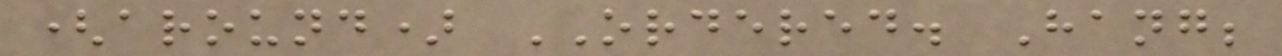(around) ORDERED. Hang;
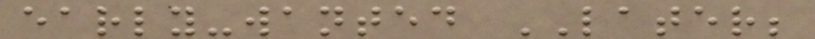early-wanted LATER;
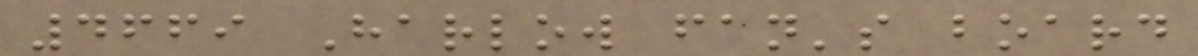4669 Harlow fan's board
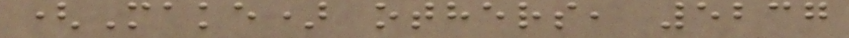(Make) others, 5237
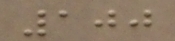100
